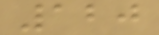120
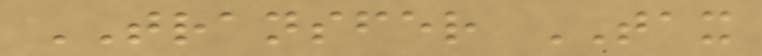TRANSFER TAX
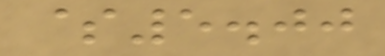$5.00
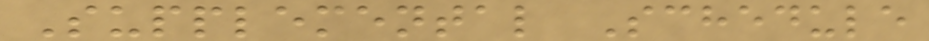Supplemental Schedule
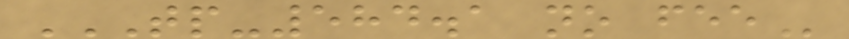TP-584.1 NO FEE
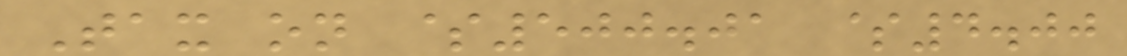Tax on $500.01 $4.00
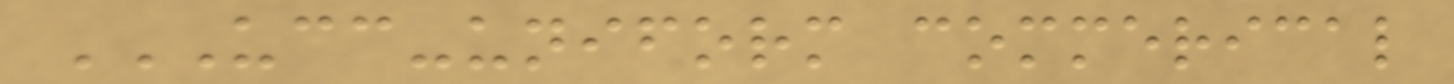UCC-UNIFORM COMMERICAL
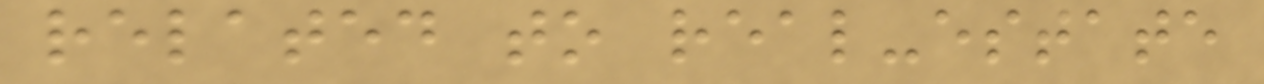related to real-estate
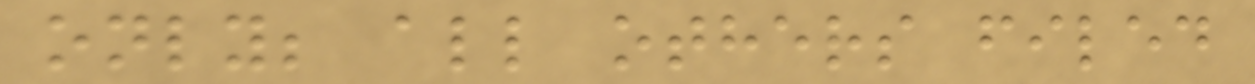only; all others filed
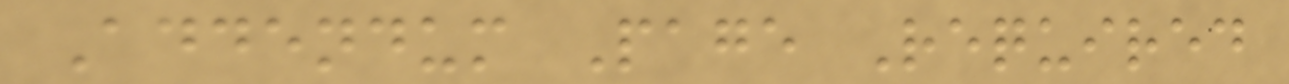Addendum Page Required
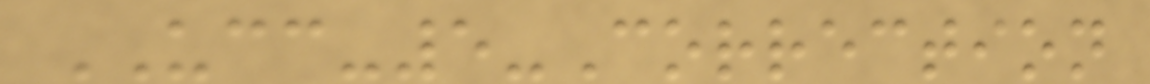UCC-5-Correction
